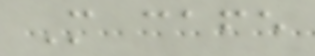M cafe
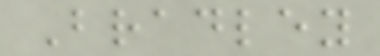Bradley
